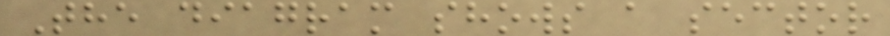The diagram shows a sector
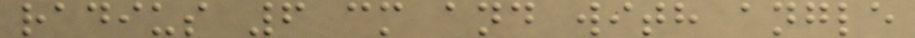radius 6 cm and with angle
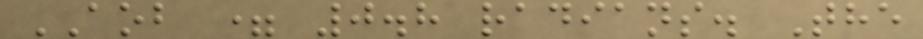AOB = 0.8 radians. The
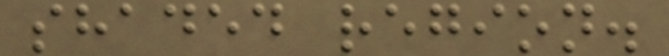shaded region.
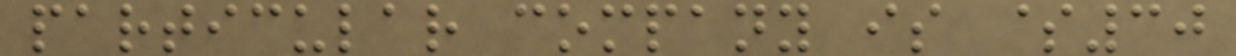particular company is $30
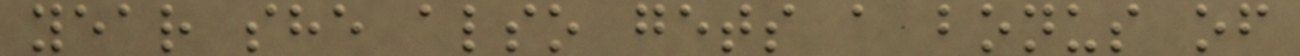year she also gets a bonus of
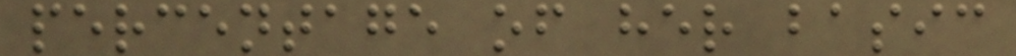percentage of her basic
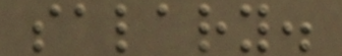salary.
